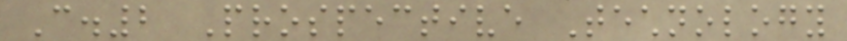C.2 Prospective Technology
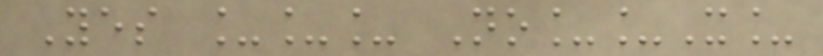Yes ___ No__X_
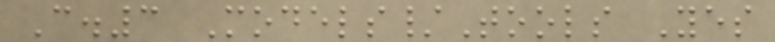C.3 Models/Tools Yes
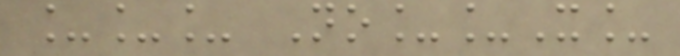___ No__X_
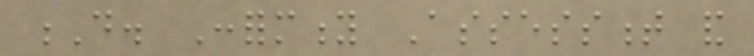D. Conformity Assessment and
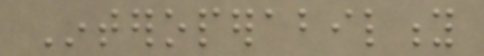Interoperability
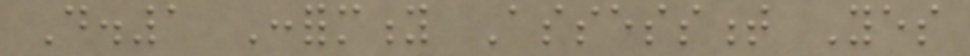D.1 Conformity Assessment Yes
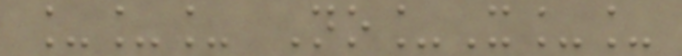___ No_X__
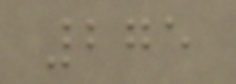275
